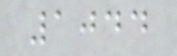1044
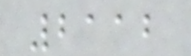2112
